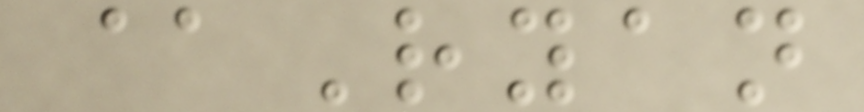@Ryan
